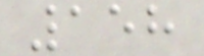158
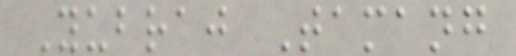Yubraj Tamang
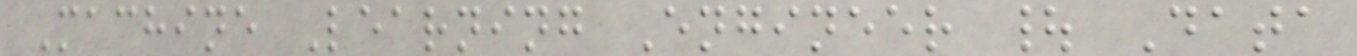Machine Learning Engineer | Data
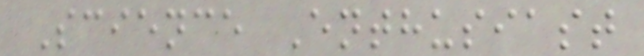Science Enthusiast
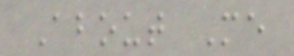About Me
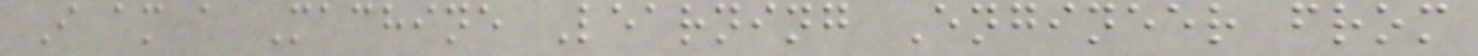I am a Machine Learning Engineer from
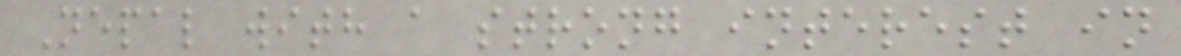Nepal with a strong interest in
